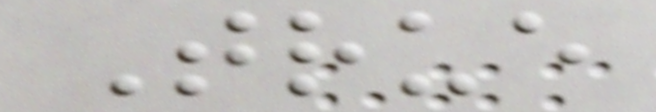True
